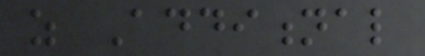as Additional
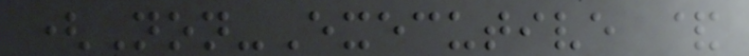(Non-Executive &
